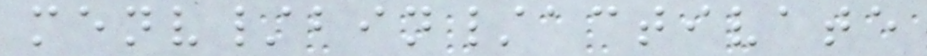menv/bin/activate
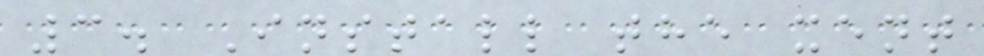3. Install the xent
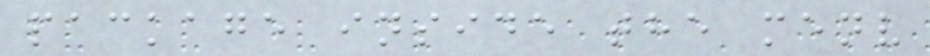package inside the menv
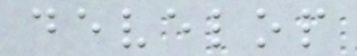develop
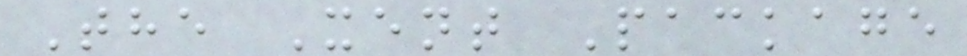The Xent Package
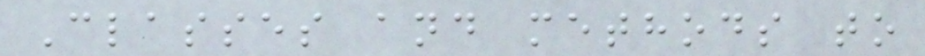Classes and methods to
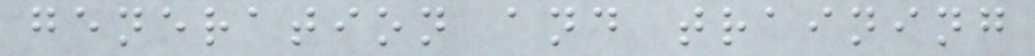generation and training
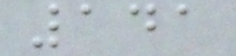141
